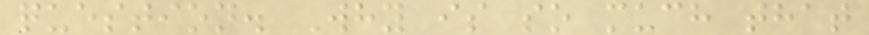question. Why is so much that
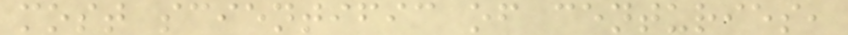most scientific of centuries,
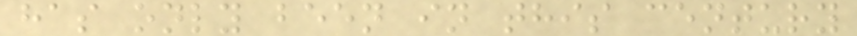has only been in this century
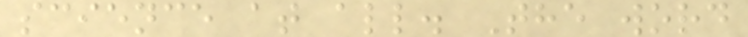science at all. The word
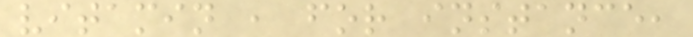vitamin , for instance,
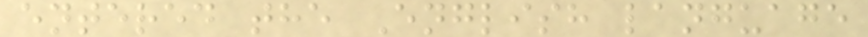entered the English language
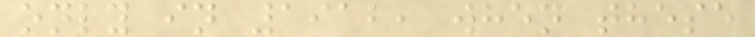only in 1912, when these
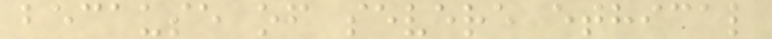because of severe ethical
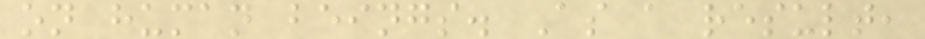on human beings. As a result,
